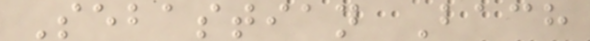Sebastian Bach
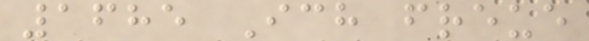1685 Ich freue
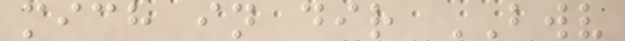mich in dir BWV
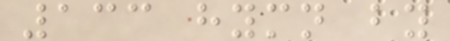133 hymn by
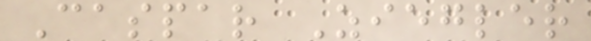Caspar Ziegler
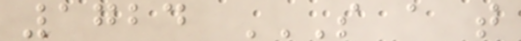1724 S A T
